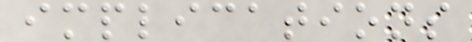implications
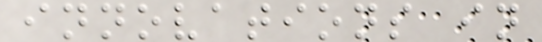innovations in
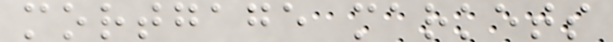mortgage markets
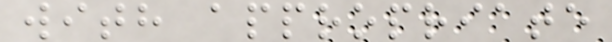with appropriate
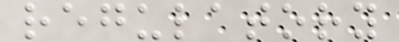regulatory
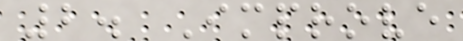2. Improve
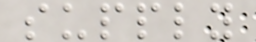supply
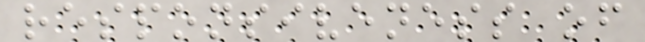responsiveness of
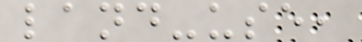land-use,
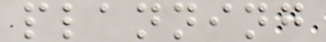planning
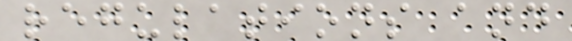regulations and
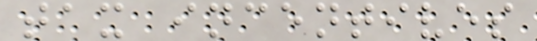tax incentives
